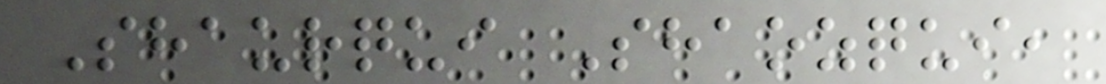Shaurqui Shaozqui,
